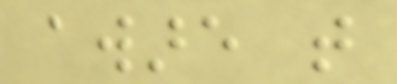aware that
